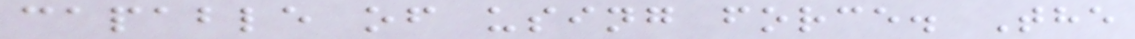capable of using force. The
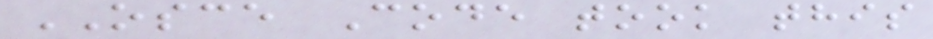OSCE Code took this
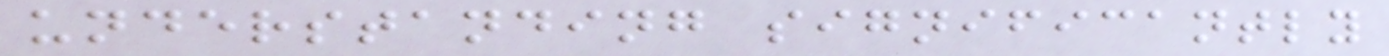understanding significantly
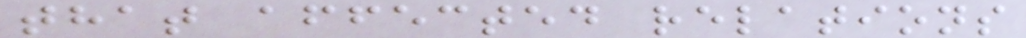that affected relations
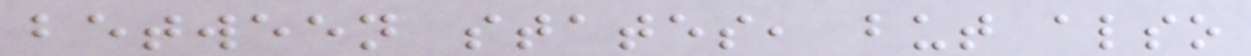between states, but also
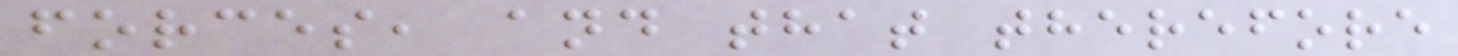forces, and that therefore
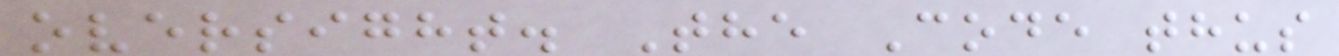oversight. The Code thus
